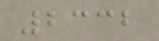2332
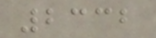2332
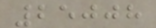25008
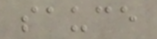sauce
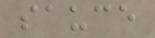sauce
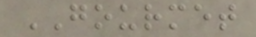GOURMET
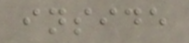inside
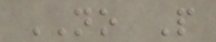NO P
